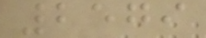2579
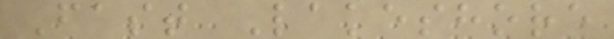Fast Lakeshore
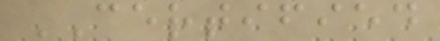CERTIFIED
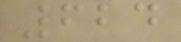624
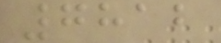7812
